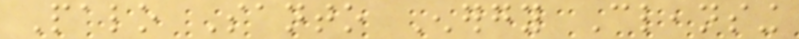Palo Santo Energy Cleansing
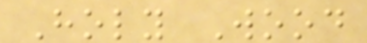Holy Wood
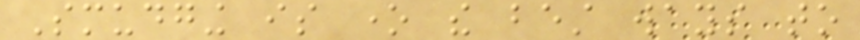Smudging is one the best ways to
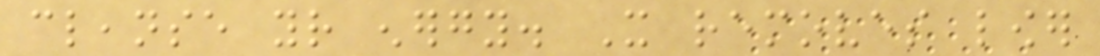cleanse your energy. It removes lower
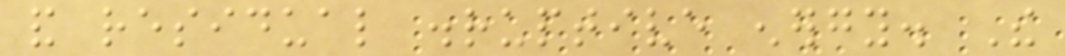and residual disruptive energy. The
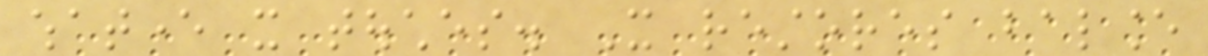whatever it touches. It restores balance
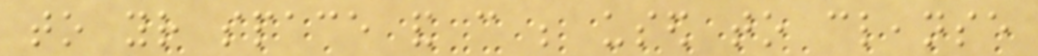to your space and can be used to cleanse
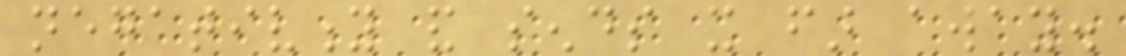negativity and sends it far away.
